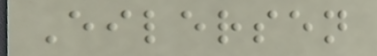Eilersen
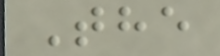The
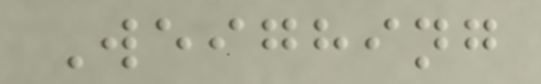Weighing
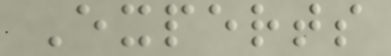Experts
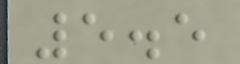5.5
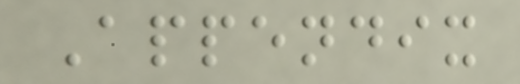Appendix
